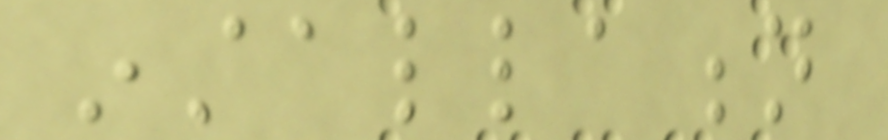installation
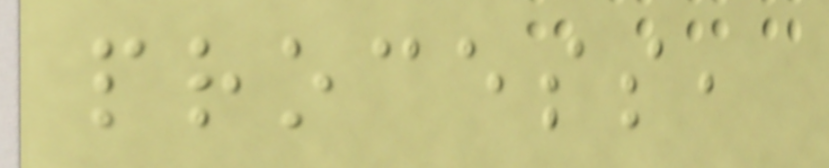process,
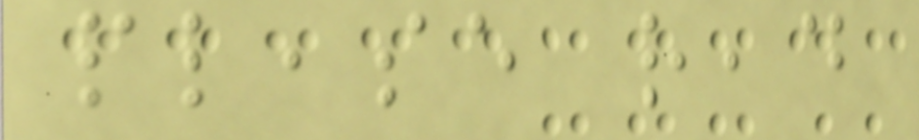please read
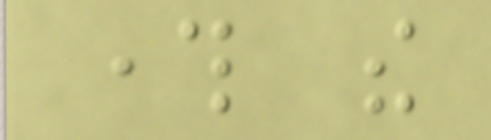through the
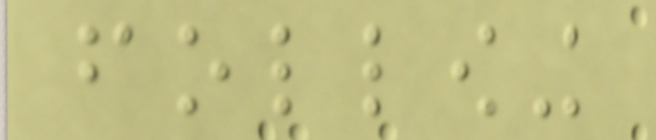following
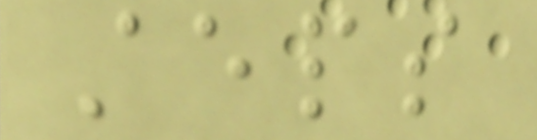steps
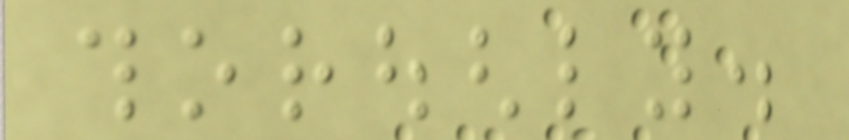thoroughly.
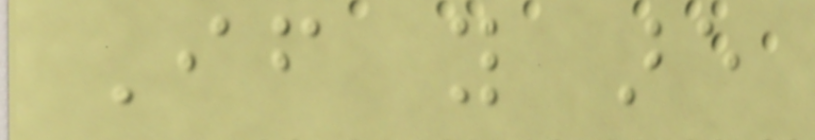If you are
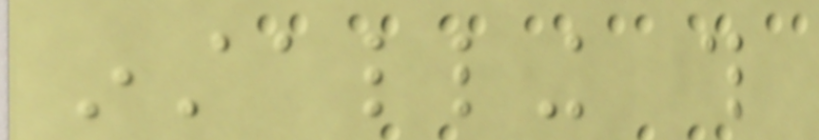installing this
